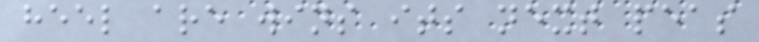heel are wins its next peas
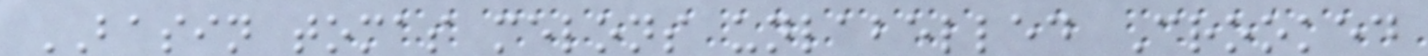BASIN tomas melons unlabelled Crooked
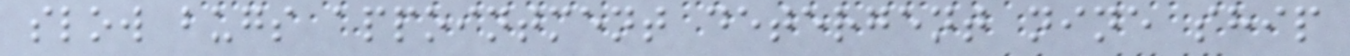slow bugs appointment detergent nine ship
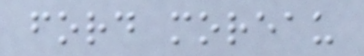ford moreau
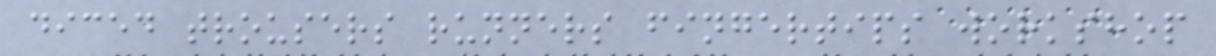diced trousers runners fingertips workshop
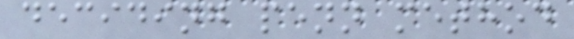deciding penn method
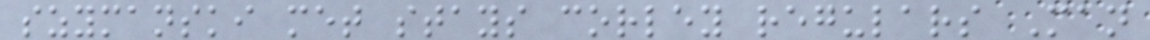szymanski met stays corley regulars Man
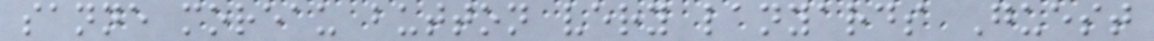sanne moreau button very lanyards Guest
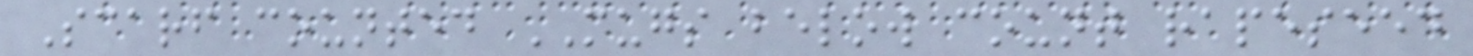Scarf counted MUGS below count rapeseed
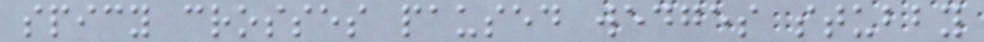spicy crosses paused wedges stubby
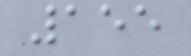155
